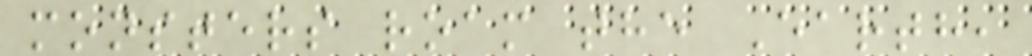monsters roam the Earth,
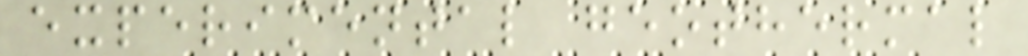experimental geothermal
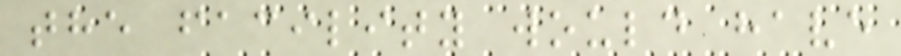the facility would have
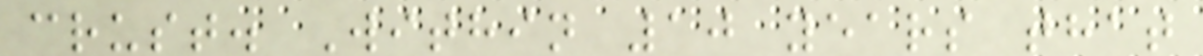crust. Within 10 years that
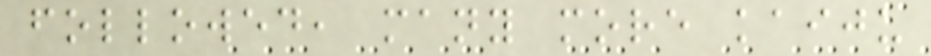followed, many more kaiju
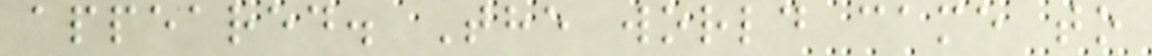appeared. The world came to
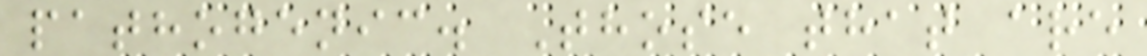pathogenic. Those that are
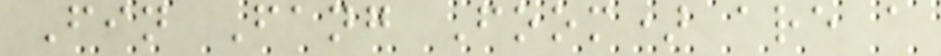Fin Fang Foom) are a
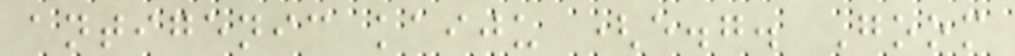antigenic kaiju (e.g. Goom
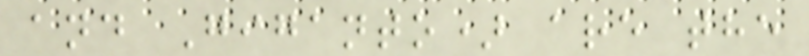and Giganto) are the
